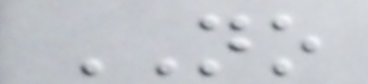NO
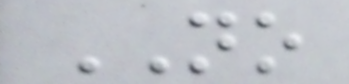NO
